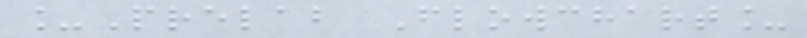_Prelab Flowchart_
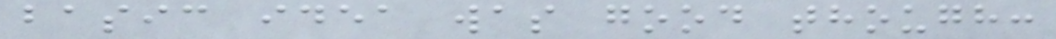basic idea was good though:
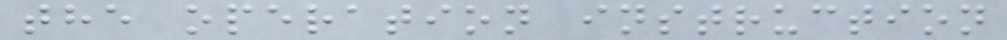the operation instruction
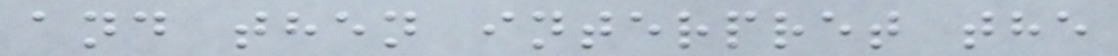and then interpret the
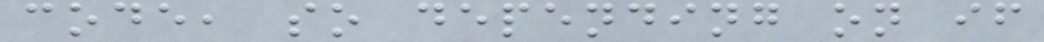code, so depending on if
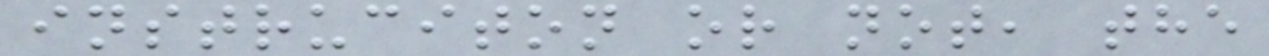instruciton or not, the
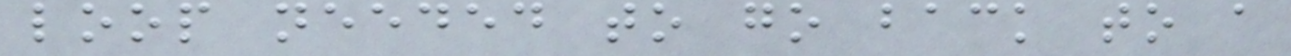loop needed to go back to a
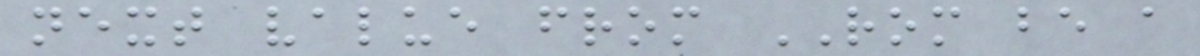next value from ROM be a
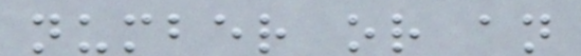number or an
